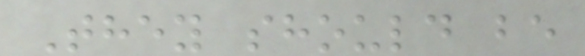They should be
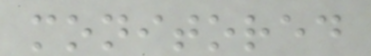monitored
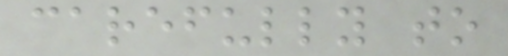carefully to
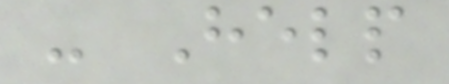- Help
